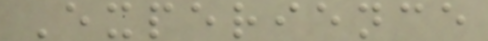Experience
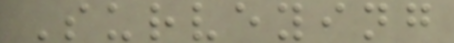Surveying
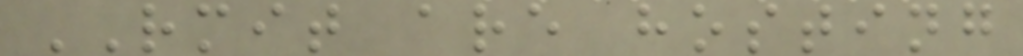RMIT are hosting
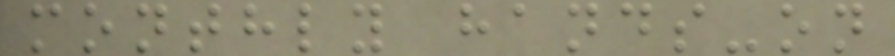monthly hands-on
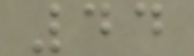44
